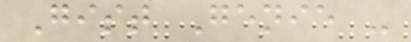Gist Genie -
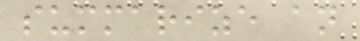summarize an
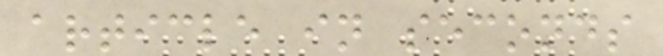article in seconds
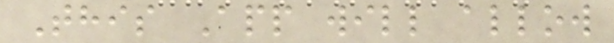This App will allow
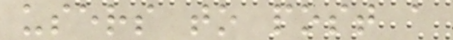users to post a
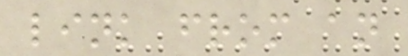link from an
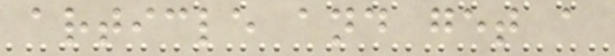article and get a
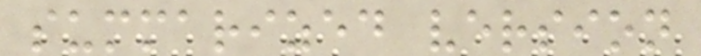summarized version
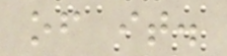of it.
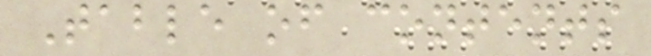Table of contents
